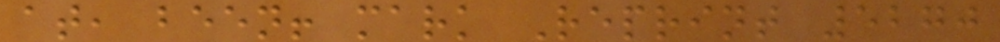at, been! mark Reprint 5270
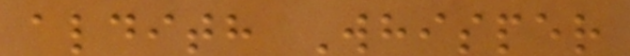aldith Whisper
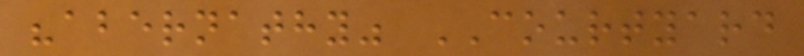"abernathy" COURTYARD
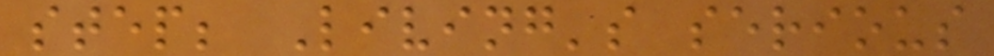step; Living's serious
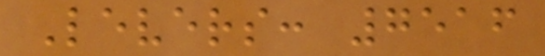Levers: 7516
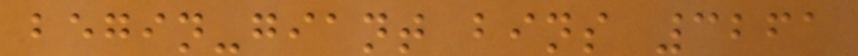begin-giant bins 3261
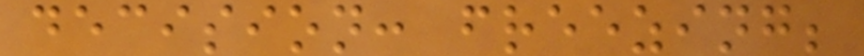decision: freezing;
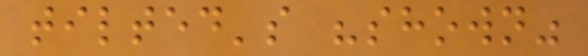tilted's "shown"
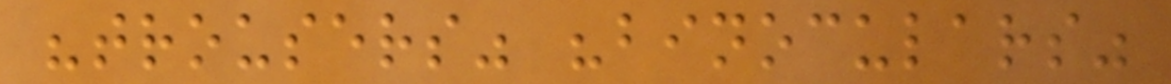"trousers" "binoculars"
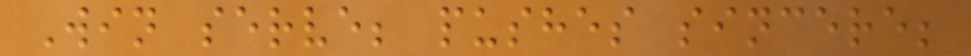Win serve; pushes sincere;
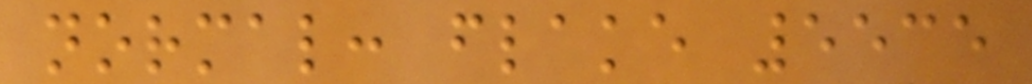normal: flake 5535
